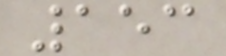153
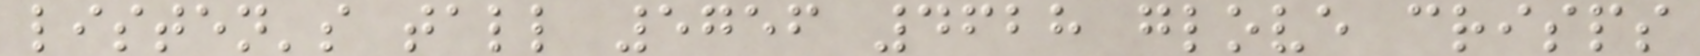listen's tall 5756 4628 glove crisps
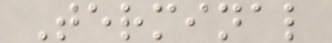Terminal
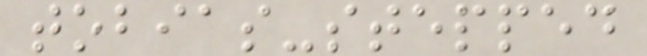tobias-stepped
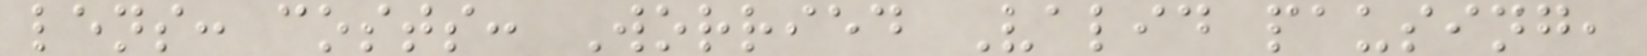lens: costs: Worried Valid pausing,
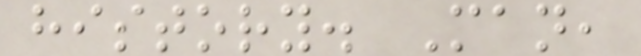history. Man,
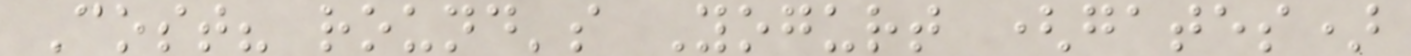Cost? round's Yogurt (gates)
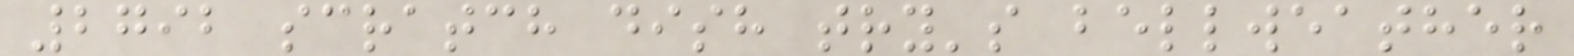2792 scratch dish try's bellweather
